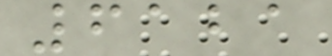6121
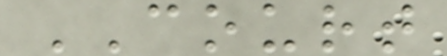COURT
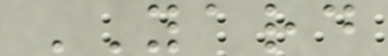YARD
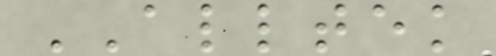ALLTEK
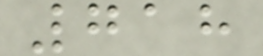718
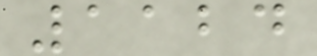1124
